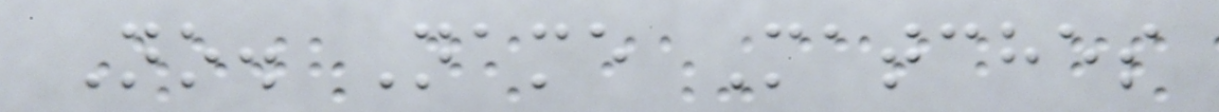No. Name Matches
